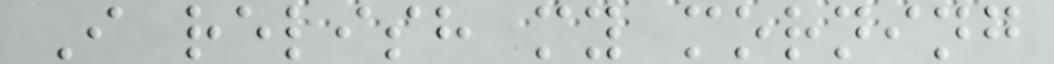I relish my morning
